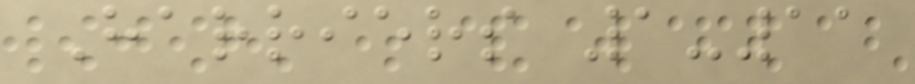Harriers 1-11
